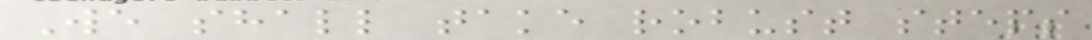We shall take robust steps
